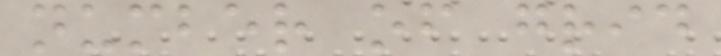number of grid
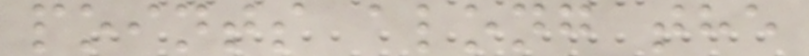points along the
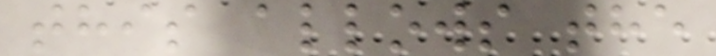this allows the
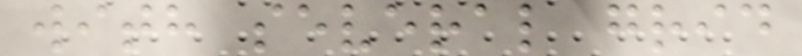with several grid
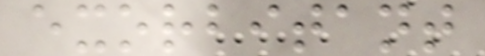exorbitant
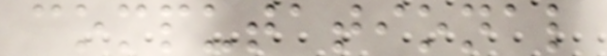computational
